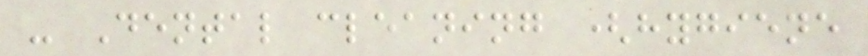- Dental cleaning (hygiene
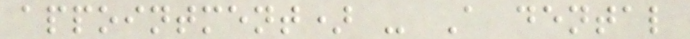appointment) - A dental
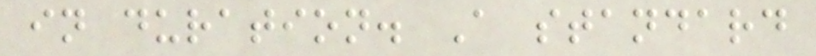in duration. A standard
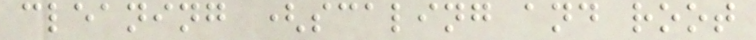cleaning (scaling and root
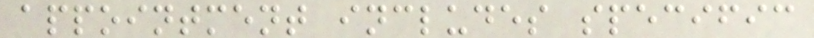appointment includes specific
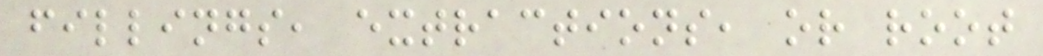fillings, extractions, or root
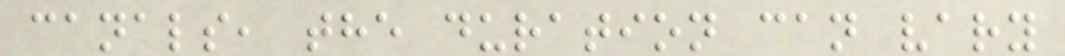canals, the duration can vary
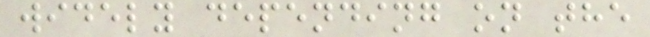widely depending on the
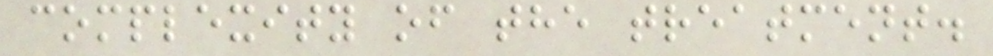complexity of the treatment.
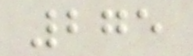275
